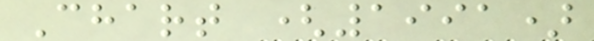Chart (1991)
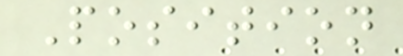Position
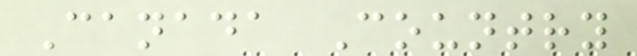Canada Country
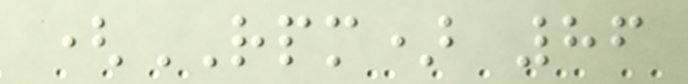(RPM) 86
